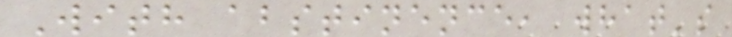With abstinence, what's
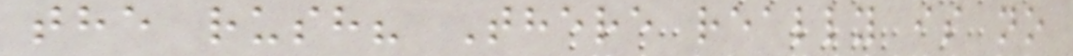the rush? There really is no
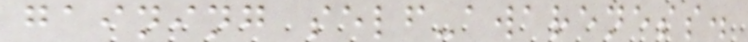gaining self-awareness.
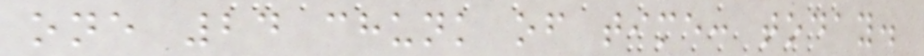one 24 chunk of time: today.
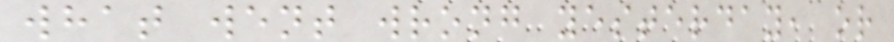what went wrong yesterday, or
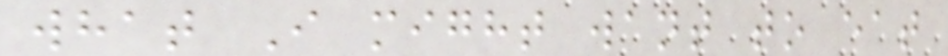what I might want to eat
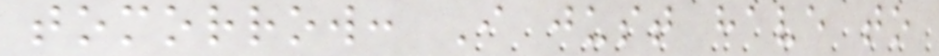tomorrow: I just have to
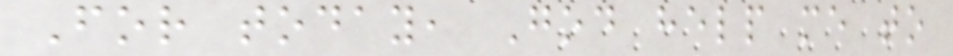For today, God help me to
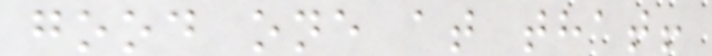good one at that!
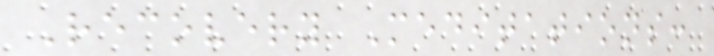Recovery Meditations:
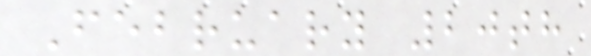February 20th
